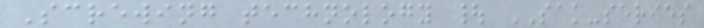Screwing technology | SAK-series
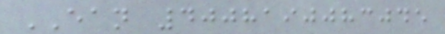EAN 4008190083045
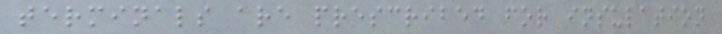terminals are prescribed for insulation
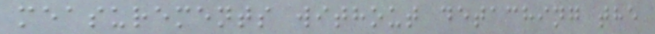measurements without detaching the
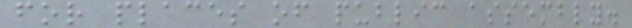for places of public assembly.
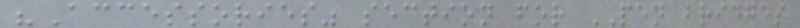"Accessories" section for PEN bridges
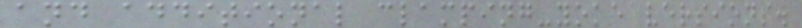and additional clamping-yoke versions.
